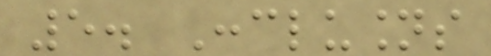5. Conclusions
